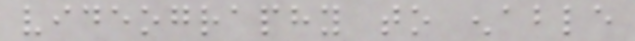videography to enable
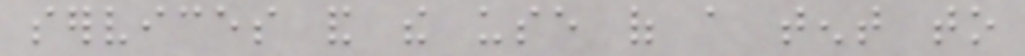services and the use of a tent to
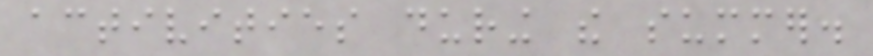activities during the summer.
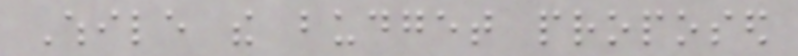While the budget proposed
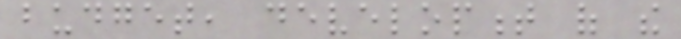budget, development of the
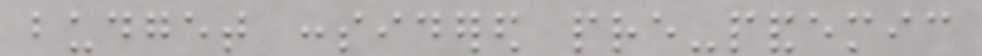budget considered pre-pandemic
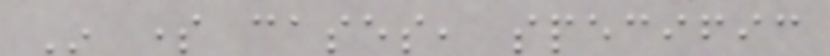In some cases, specific
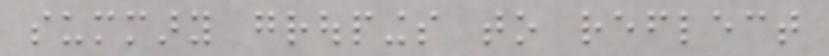summary groupings to reflect
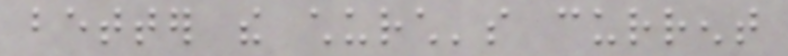better the church's current
